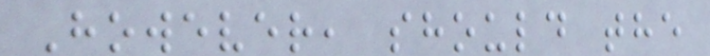However, should the
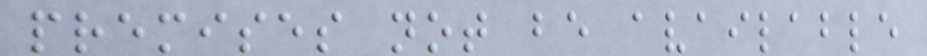premises not be available
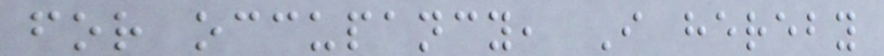for occupancy, I hereby
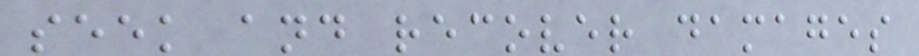seek and recover damages
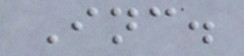Inc.
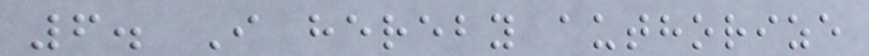6. I hereby authorize
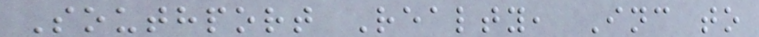Southport Realty, Inc to
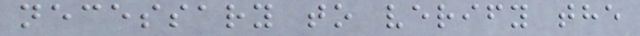necessary to verify the
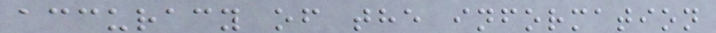accuracy of the information
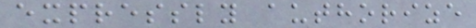expressly authorize
